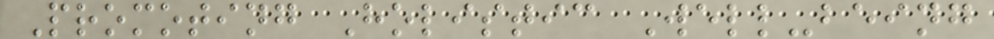Promoting Holistic Well-being
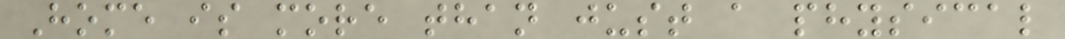Home is more than just a physical
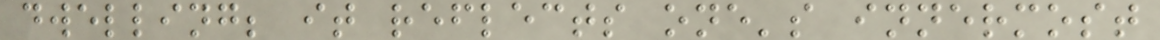dwelling; it reflects one's innermost
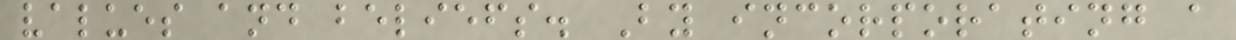values and beliefs. By incorporating a
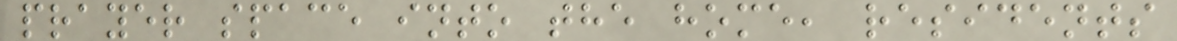prayer space into the home, residents
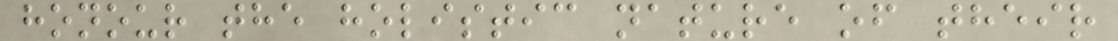honour the holistic nature of their
